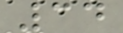34
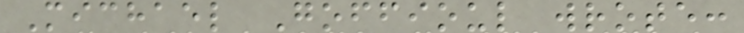Michael Goffioul wrote:
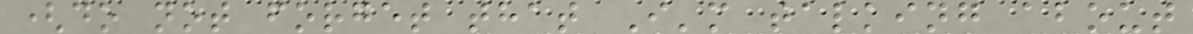(do not forget that I'm talking about
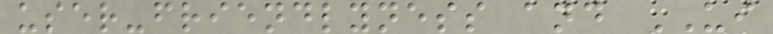user-friendlyness and UI
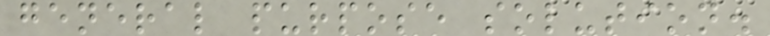general purpose solution.
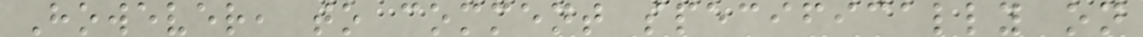However, to comment specifically on
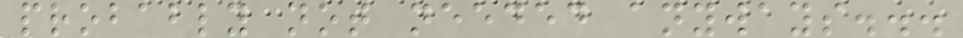probably not needed anyways...
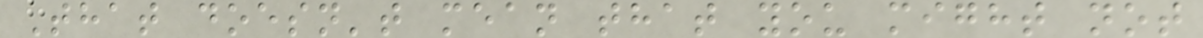That doesn't mean that you might not
